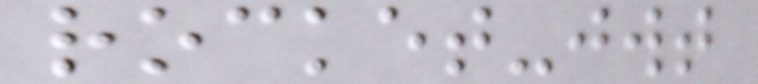rocket-jwt
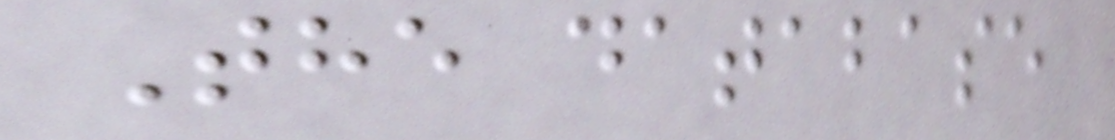The database
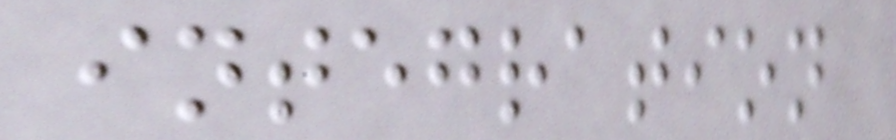integration
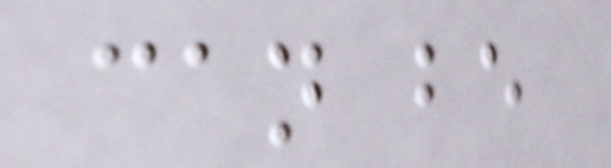can be
